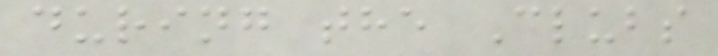during the Clubs
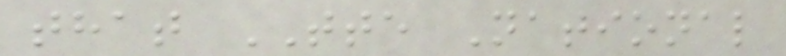that TTE National
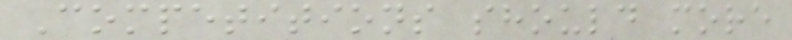Competitions should more
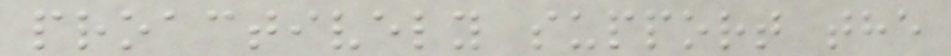proactively support the
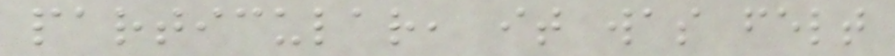particular, it was felt
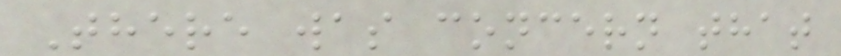There was concern that
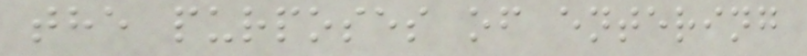the purposes of entering
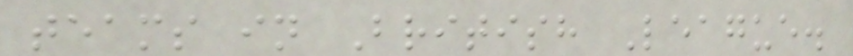teams in British League.
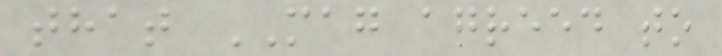that MAG agreed to
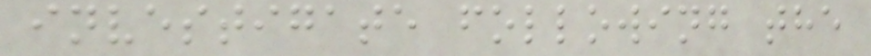investigate following the
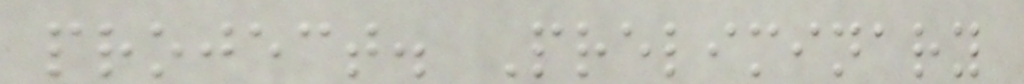project. Preliminary
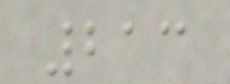213
